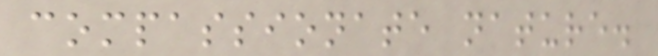compassionate nature.
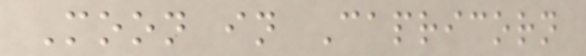Moon in Capricorn
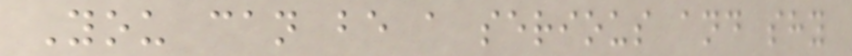You can be a serious and shy
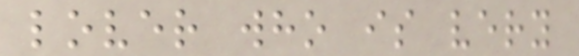lover who is very
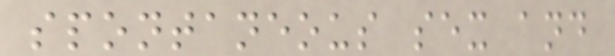spontaneous sex and
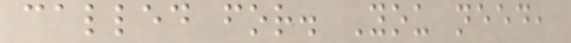called for. You need,
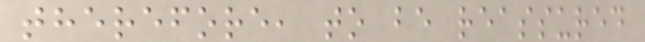therefore, to be reassured
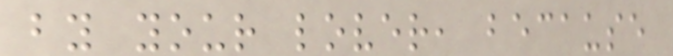by your lover, because
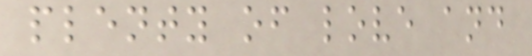plenty of love and
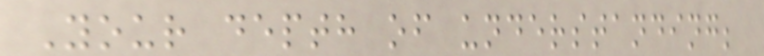Your depth of understanding;
